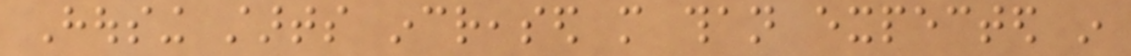Housing starts increased more than expected in
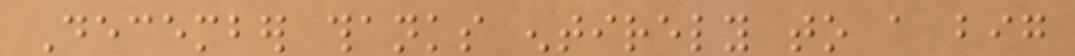December thanks entirely to a big
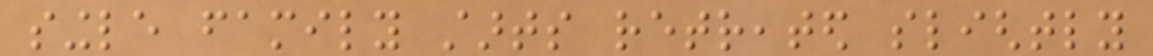single family starts retreated slightly
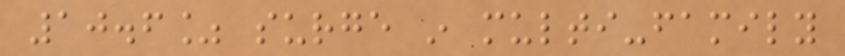10.6% surge in multi-family
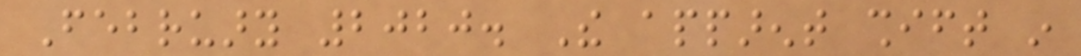February 2020. The apparent shift in
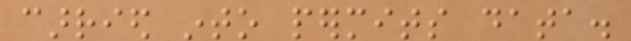carried into permits data.
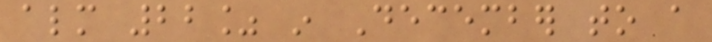almost 22% in December to a
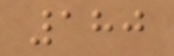180
